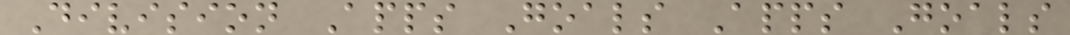Division Apps Goals Apps Goals
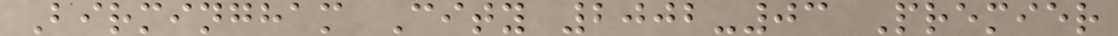Birmingham City 2002-03 Premier
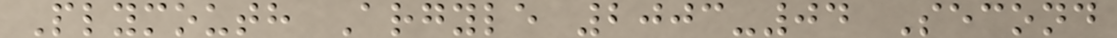Plymouth Argyle 2003-04 Second
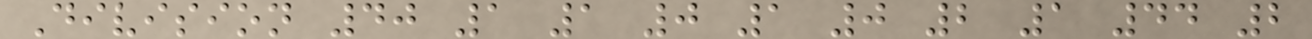Division 40 1 1 0 1 0 2 1 44 2
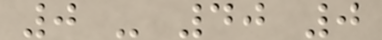0 - 40 0
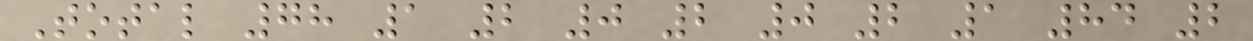Total 78 1 2 0 2 0 2 1 84 2
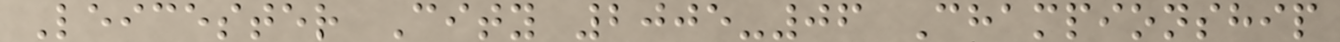Leicester City 2005-06 Championship
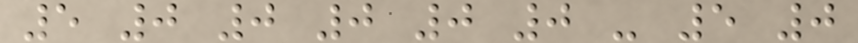5 0 0 0 0 0 - 5 0
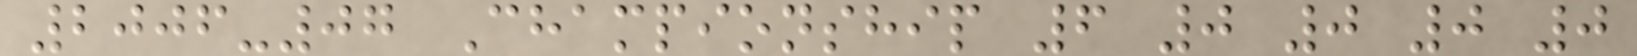2006-07 Championship 6 0 0 0 0
